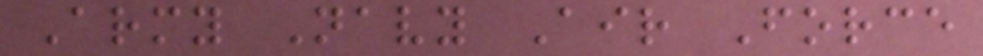Army Navy Air Force
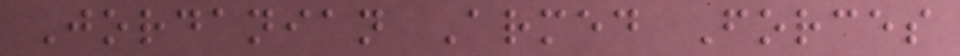Jordanian Armed Forces
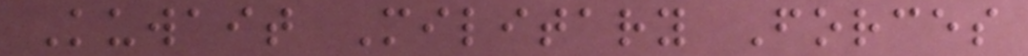Kuwait Military Forces
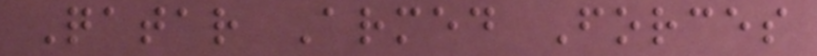Qatar Armed Forces
